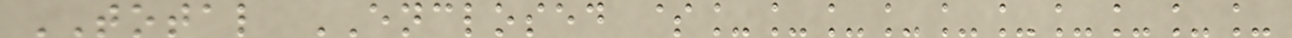TOTAL ENCLOSED $__________
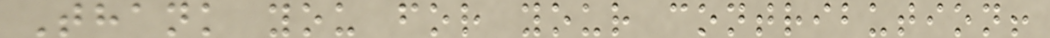Thank you for your contribution!
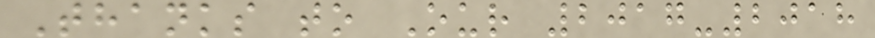Thanks to Our 2017-2018
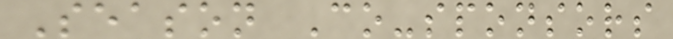Season Co-sponsors
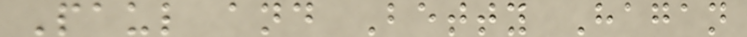Paul and Betty Hagan
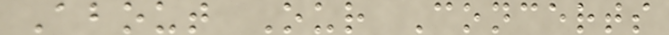About Our Concerts
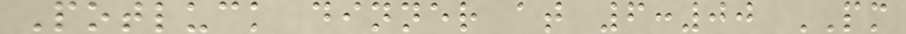Potluck dinner at 6:00 PM
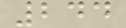244
